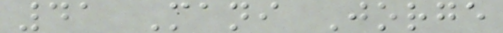41 Mani Jorge
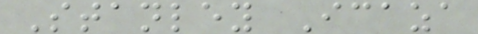Stanley Icaza
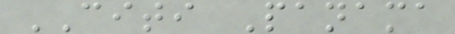CITI Panama
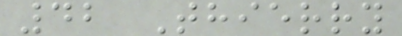42 Thierry
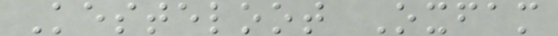Kesteloot Oxfam
